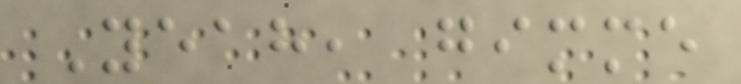Yeah, gimme
